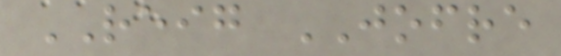REIG JOFRE
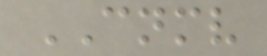CNMV
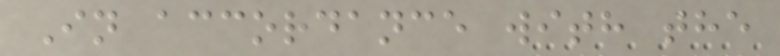In accordance with the
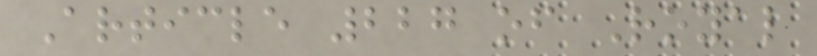Article 227 of Royal
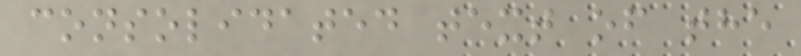consolidated text of the
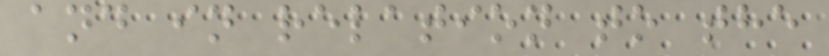and in relation to the
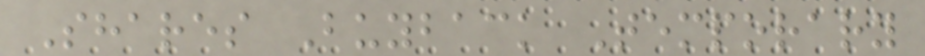Shares Buyback Temporary
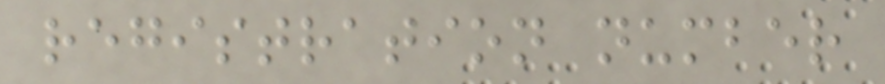registration number
